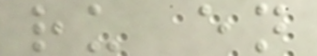ru en
